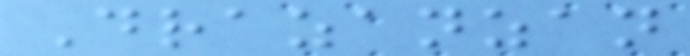Drazanzan
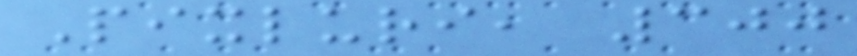Pixluri, 300
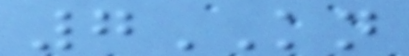7KN
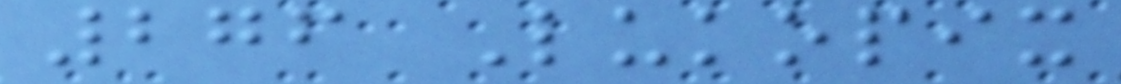276 Lukopix
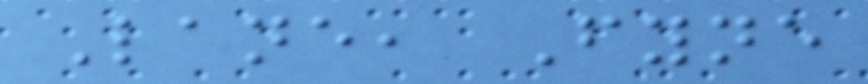Lane, Fyne
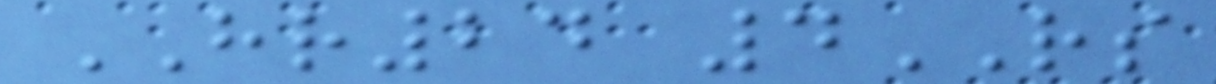HR24 4RS
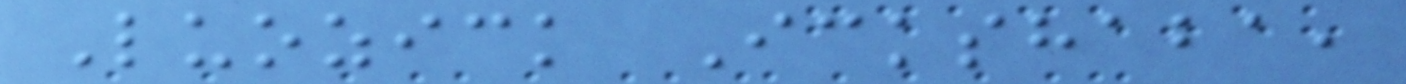Luozick Ickshaba,
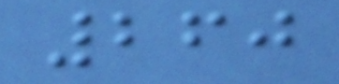260
